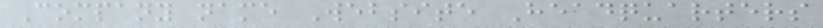Company name Website Headquarters
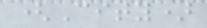(City)
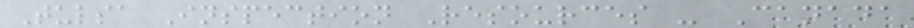Tulsa Inspection Resources - Canada
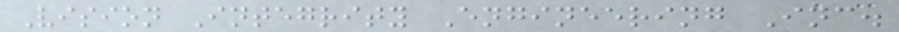Vision Integrity Engineering Inc.
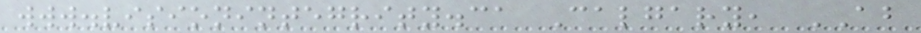www.visionintegrity.ca Calgary, AB
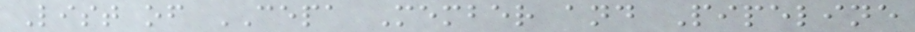List of CEPA Member and Pipeline
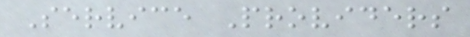Service Providers
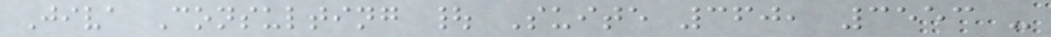Jiva Consulting | Suite 360, 3553 -
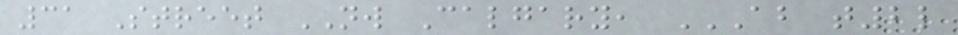31 Street NW Calgary, AB T2L
